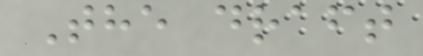The draft
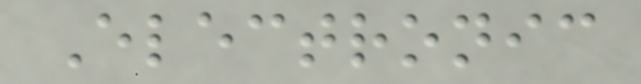Electronic
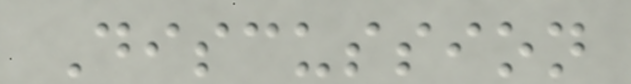Discussion
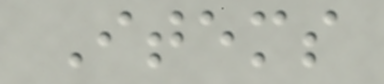Items
